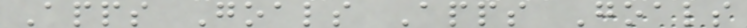Apps Goals Apps Goals
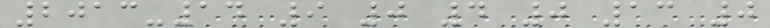2013-14 9 0 4 0 13 0
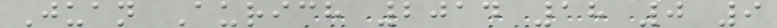Juan Aurich 2014 18 0 9
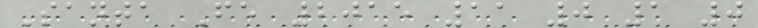Santa Fe 2015 11 0 1 0
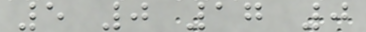5 0 17 0
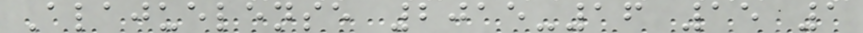Alajuelense 2015-16 15 1
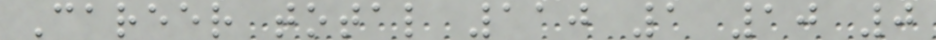Career total 110 1 10 0
